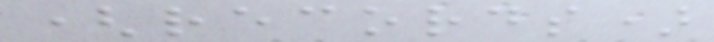(records)
